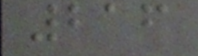216
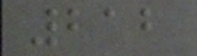212
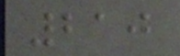210
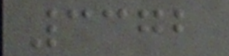3372
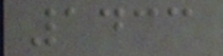1433
